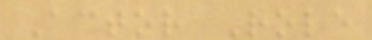Actor Role
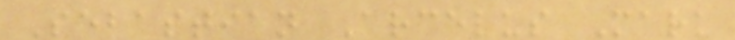Sebastian Arcelus Mark
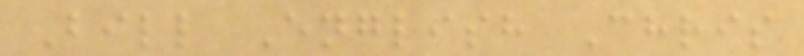Bill English Chris
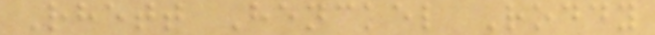Rhett Henckel Roddy
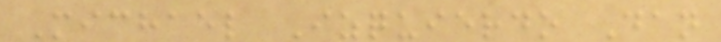Michael Izquierdo Dan
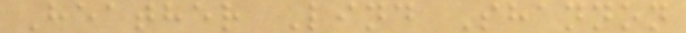Heather Lind Shannon
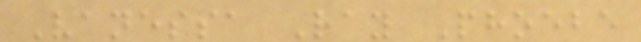Vanessa Ray Phoebe
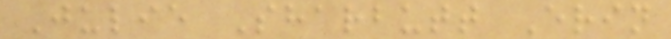Julie Sharbutt Erin
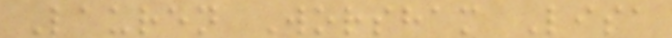Lauren Worsham Lisa
